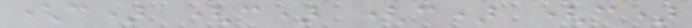(c) (c) (c) (c)
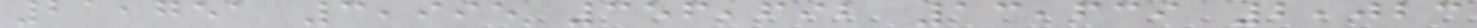21,751 3,995 356,692 13,639 2,023
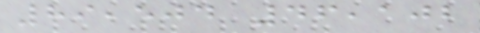89,504 46,102
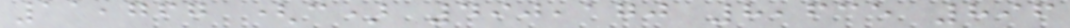11,767 (c) 490,170 8,635 896
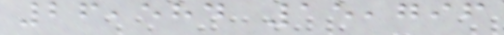26,584 15,796
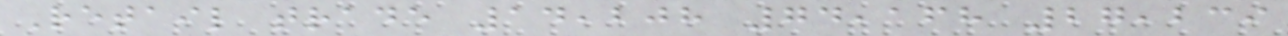Retail trade 14,208 74,168 27,239
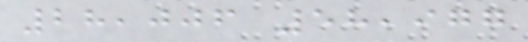28,006 58,977
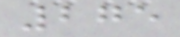275
